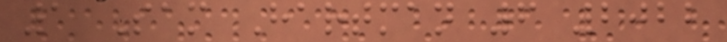1 Sam Hartman 6 2022
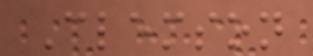Clemson
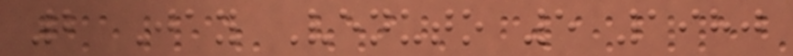2 Jay Venuto 5 1980
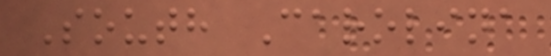South Carolina
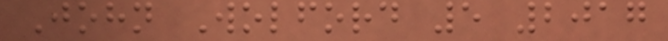John Wolford 5 2017
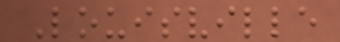Louisville
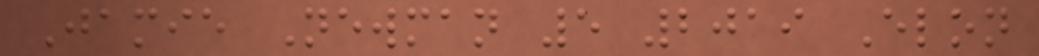Jamie Newman 5 2019 Elon
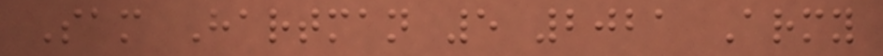Sam Hartman 5 2021 Army
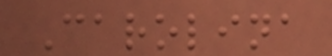Carolina
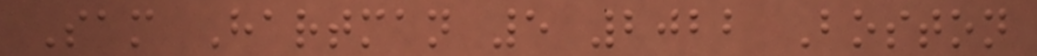Sam Hartman 5 2022 Boston
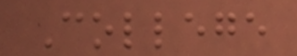College
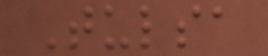Tulsa
